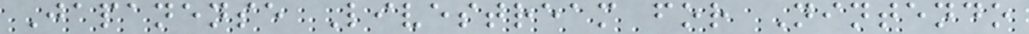Japanense Livestream for Nintendo
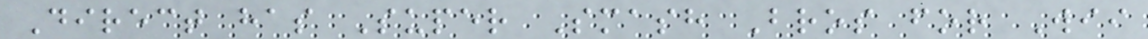Direct has Super Smash Bros for Wii
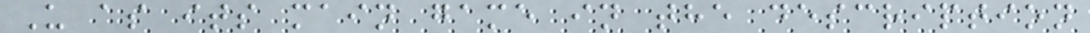U as its main game in the description
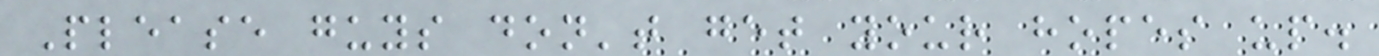Please guys don't get your hopes up.
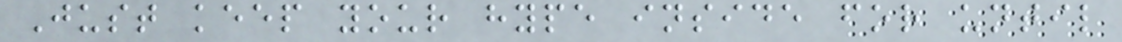Just keep your hype inside for until
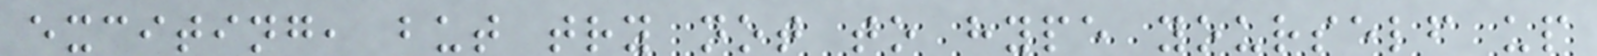exciting, but try not to hype yourself up
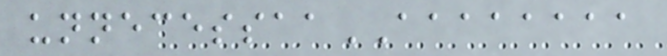unnecessaaAAAAAAAA
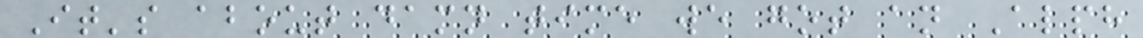It's about damn time we got an Alph
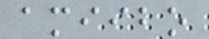amiibo
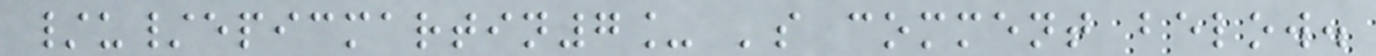/u/epicmartin7_ 's comment below.
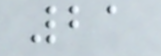21
